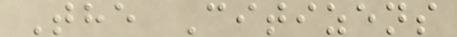The Citizens
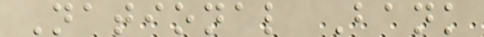National Bank
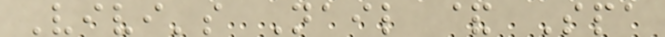Vivi's Nail & Spa
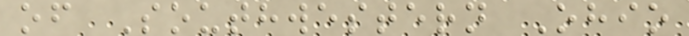of Southwestern Ohio
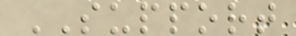SUPPORT
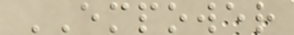EMPOWER
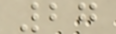27
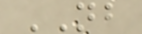NB
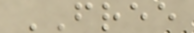FREE
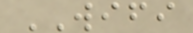WIFI
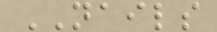NAILS
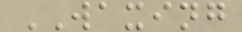WAXING
